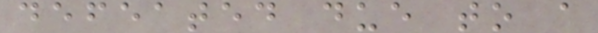defeated due to a
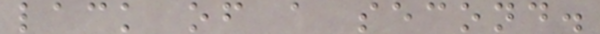lack of a second.
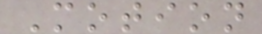Motion
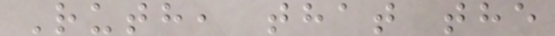Ruth, that the
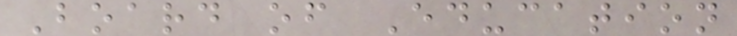Board of Education
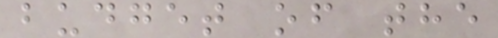budget of the
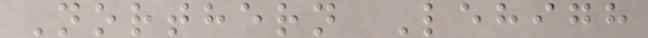Northern Lehigh
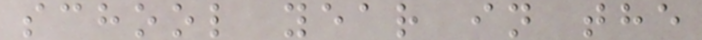school year in the
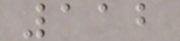112
